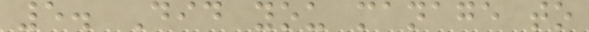5. Did you manage to
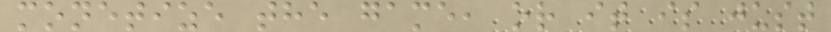monetize the game, or it is just
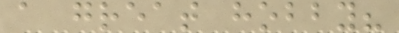a great hobby?
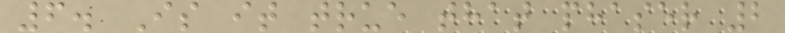6. Is it true that phaser 2
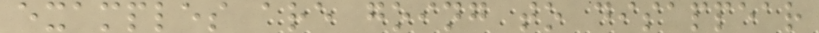examples are going to disappear
